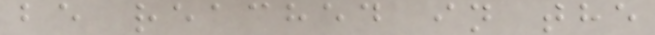be reached in the
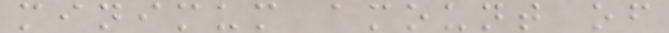minimum amount of
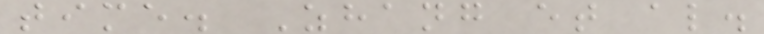time. Zhang et al.
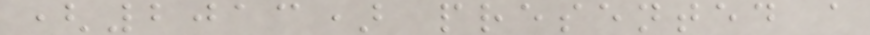(2013) presented a
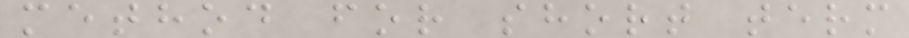method for short term
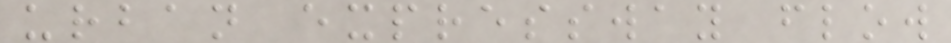urban expressway flow
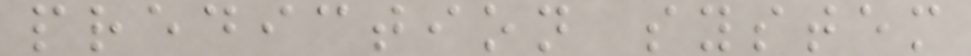prediction system
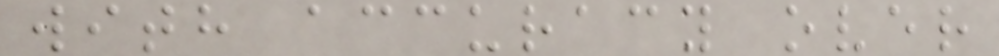with accuracy over
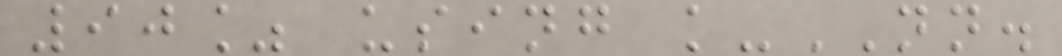90% using k-NN.
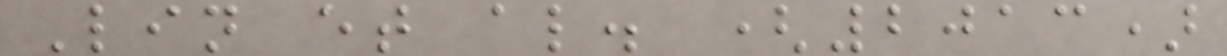Lin et al. (2013)
